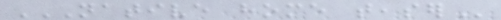NATIVE HOME TEASER
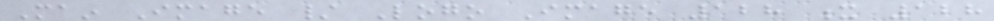Main Image / Logo Image 128 x 128
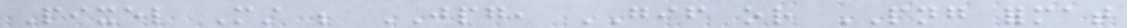Pixel Must be JPG, GIF or PNG format
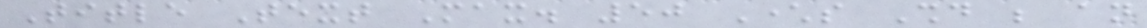Title Text Max. 50 Characters Should be an
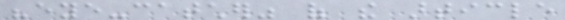"eye-catcher" of the article
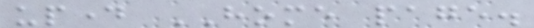upday HOME page.
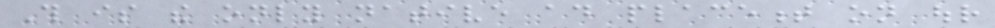This is the only native ad placement on our
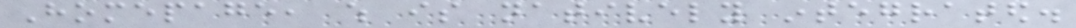Homepage, which is natively integrated.
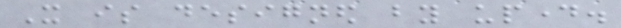It is designed by upday.
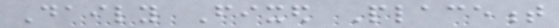Daily Fixed Placement
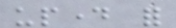upday for
